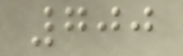700
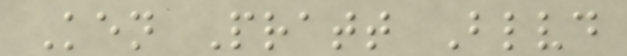Ken Pratt Blvd
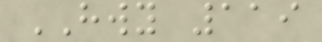HWY 119
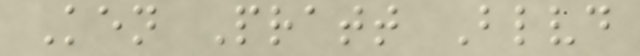Ken Pratt Blvd
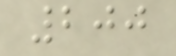200
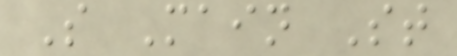S Main St
